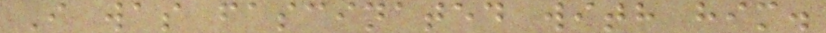I was fascinated with him.
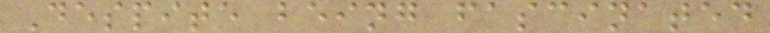Despite being fascinated
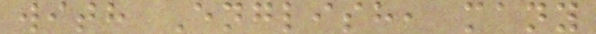with English, many
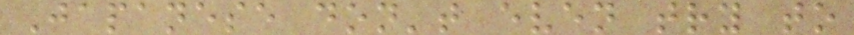Japanese don't even try to
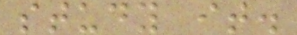study it.
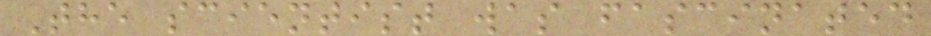The scientist was fascinated
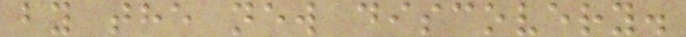by the new discovery.
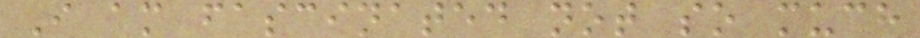I am fascinated not so much
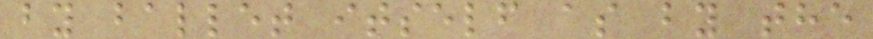by ballet itself as by the
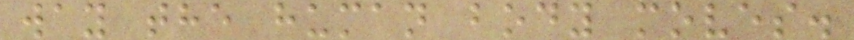way the human body moves.
